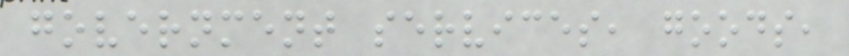government services, goods,
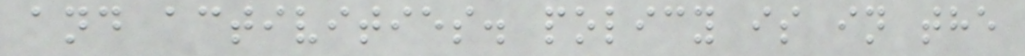and activities. policy is in the
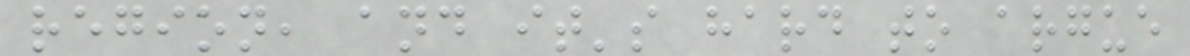region, and it's hard to argue
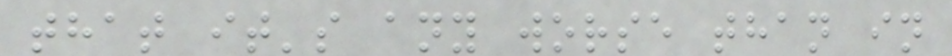that it's any worse than in
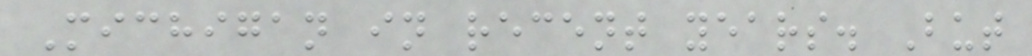Michigan in recent years. But
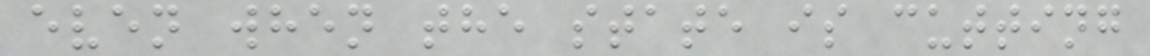even when the state is cutting
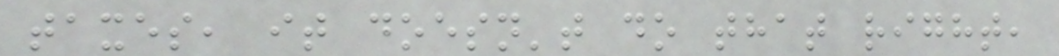taxes, it doesn't do that right,
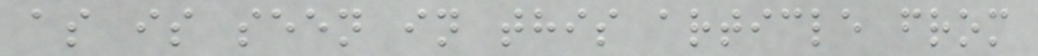as is seen in this article from
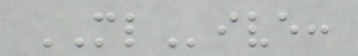MLive:
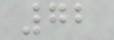72
